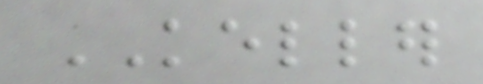KELLER
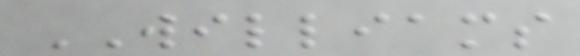WILLIAMS
